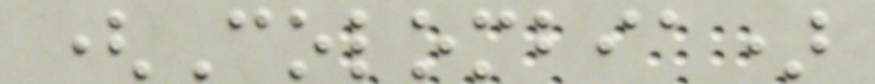(Colombia)
